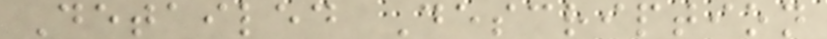Detailed Description
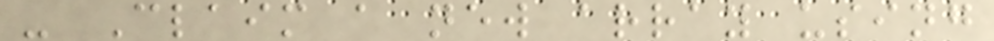- Claim a new array using
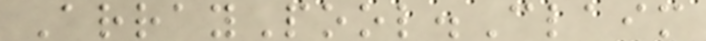ArrayPool.Claim
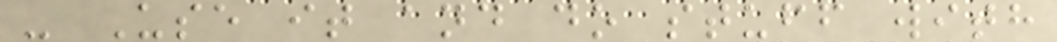- Use it and do stuff with
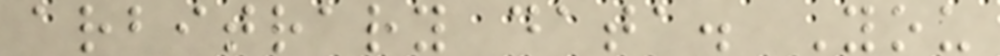arbitrary data. You
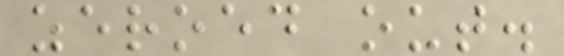zeroed out.
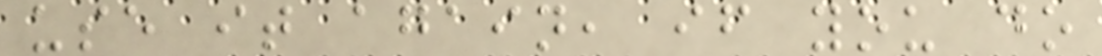use it again, if you do
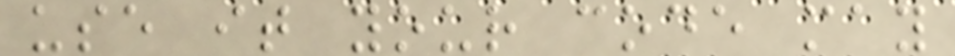use it your code may
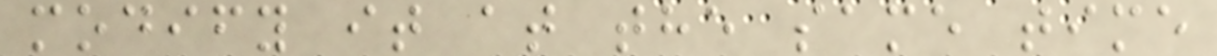modify it at the same time
